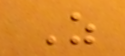As
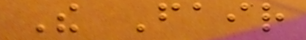The Fair
